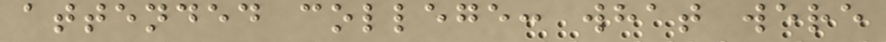attended college: what were
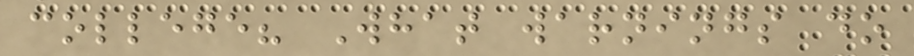college? What warnings do
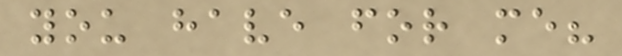you have for me?
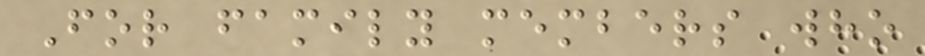For family members who
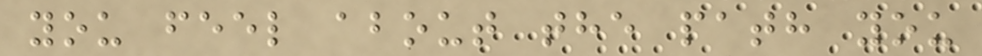you feel about the path you
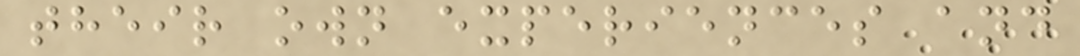their own experiences and
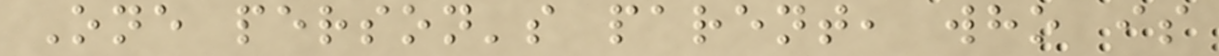One person's parent, who is
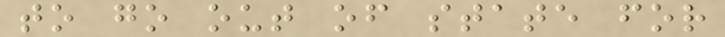to go out of state for
